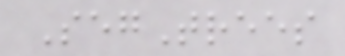SegTrees
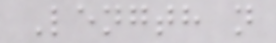Length n
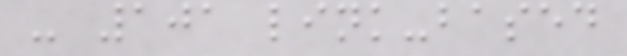- 101 link-based
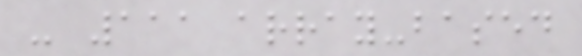- 111 array-based
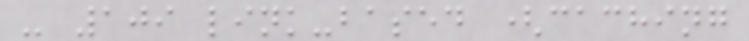- 109 link-based (caching
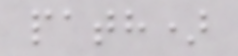path)
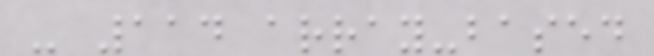- 114 array-based
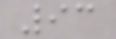93
